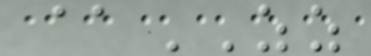@ZZ
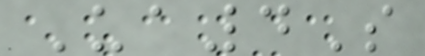Ua4S
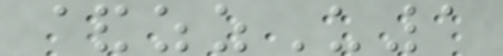&zzU1
